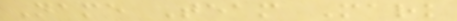Name Team Mark
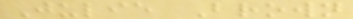Julie Brown
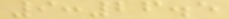9:26.5
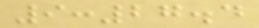9:27.4
